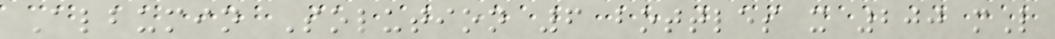Albumin Solution 6 bottles x 200 mL
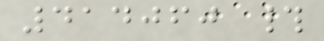414060 #
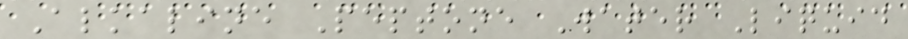Alkaline Peptone Water Liquid
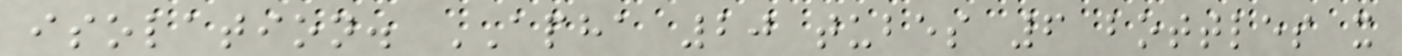isolation. APHA 20 tubes 6 bottles x
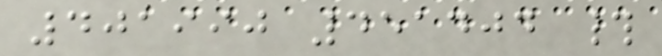401990 451404 #
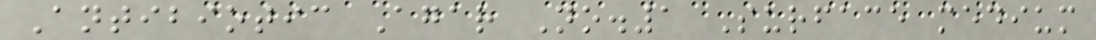Antibiotic Agar No.1 Surface medium
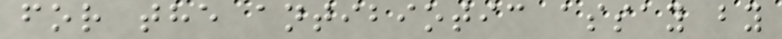for the antibiotic assay by
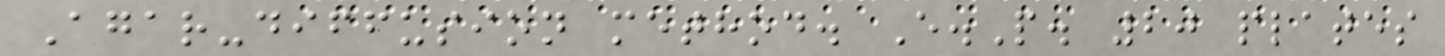Agar-diffusion method. E.P. 20 plates
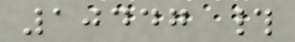10447 #
